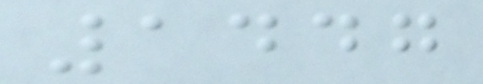1447
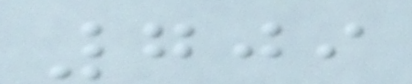709
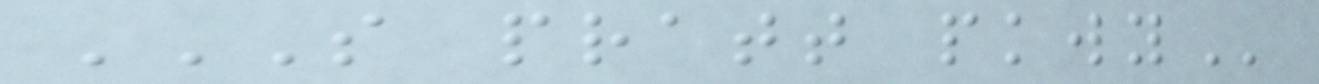S PRATT PKWY
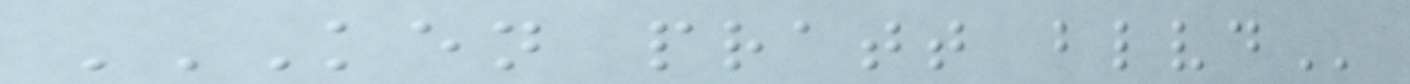KEN PRATT BLVD
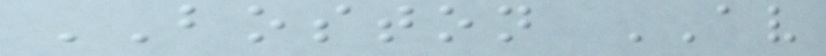BOSTON AV
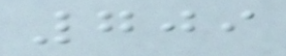709
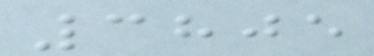3805
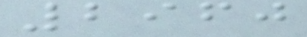2960
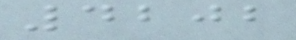4202
